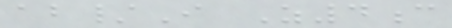ab/I Z4c
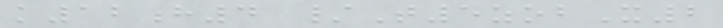k12h4 /T5zobX2
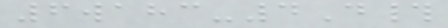6wahc-4D#
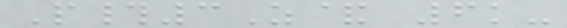P#3Z& 6k-
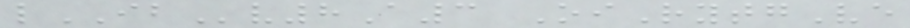lIBv8A3 OiRytgVe
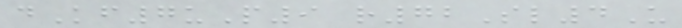dKf7uP9 r72Sl4U
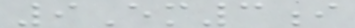9Em3i
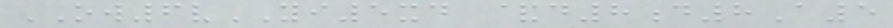OW6vYI5xd &d8d8A5
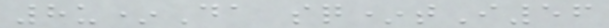8u*Da sq*tI56
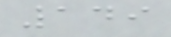149
